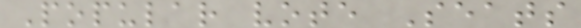Popular vote Seats
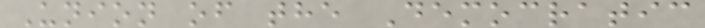Union of the Democratic
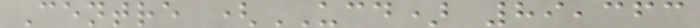Centre (UCD) 89,363
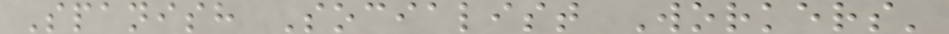Spanish Socialist Workers'
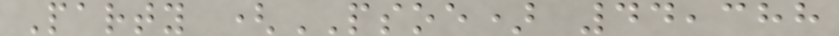Party (PSOE) 44,388
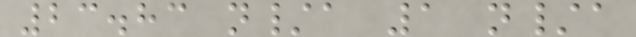23.83 n/a 1 n/a
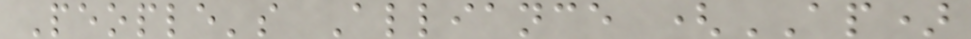People's Alliance (AP)
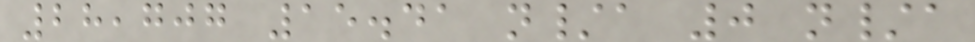28,707 15.41 n/a 0 n/a
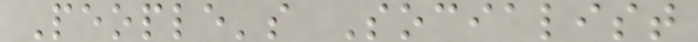People's Socialist
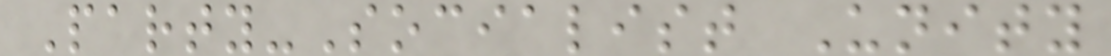Party-Socialist Unity
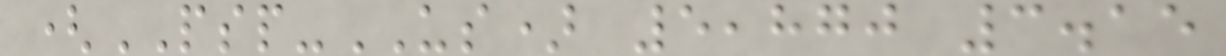(PSP-US) 5,870 3.15
